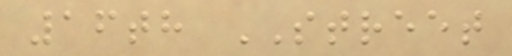16th STREET
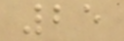25
